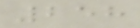258
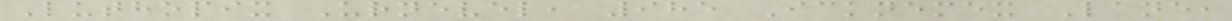Luthopix Urnevel, 985 Icknemex Lane,
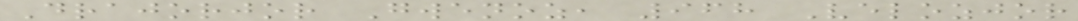Drajorjor Gwenoz, 968 Velozjor
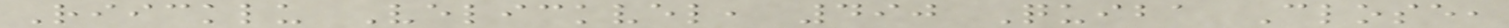Riicklu Velickvel, 490 Quiba Close,
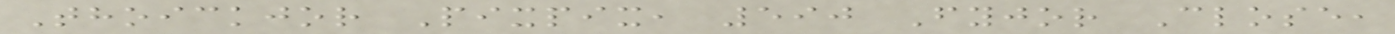Thoickjor Pixpix, 590 Fyjor Close,
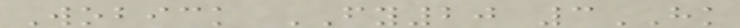Wobick FY20 3HK
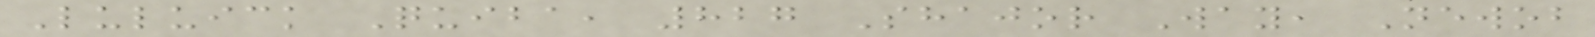Luluick Quiba, 827 Shajor Way, Newob
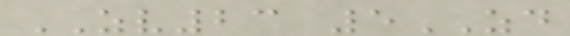ZV23 5ZD
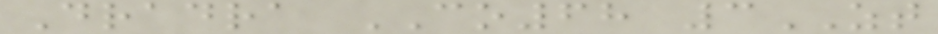Dradra CO68 3ZT
